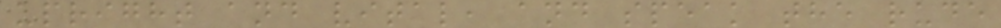upright and vital, and speak the rude
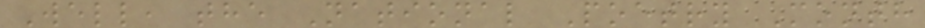Well, the National Poetry Month
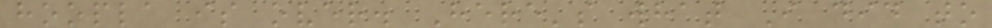hoopla is over. Here's what I did to
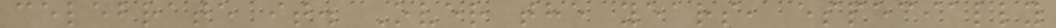celebrate it. Over the years, especially
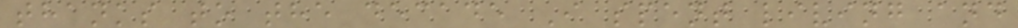thanks to the decade I spent living and
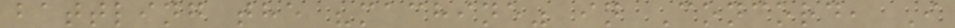battling the "machine" in Concord, I
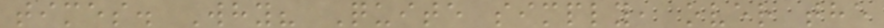times. Why? Quite simply, over the
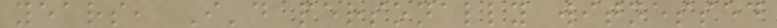years, I'd personally witnessed
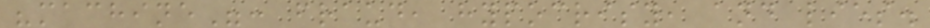"machine": fraud, hypocrisy, and lies.
